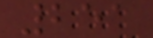251
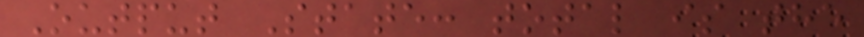Output State: total is the
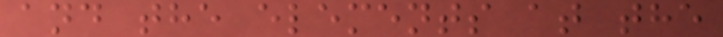and the elements at the
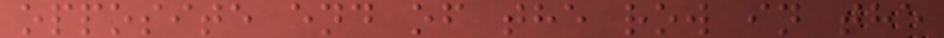opposite end of the row in the
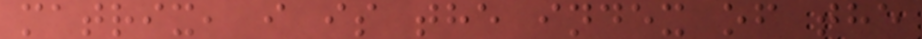matrix, i is the index of the
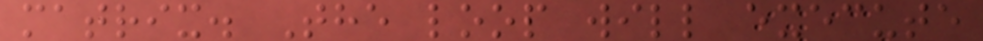matrix. The loop will execute
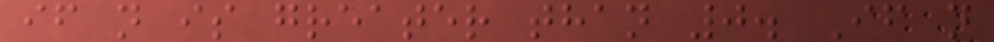if n is greater than 0. If n
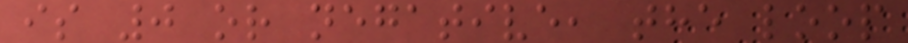is 0 or negative, the loop
